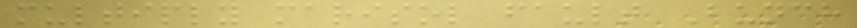multiply marisol fault Bunch
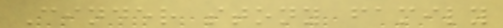Cinder stony family
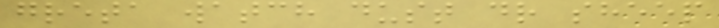greta watch dust dr sheep
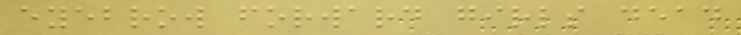eyebrow forward girls dead
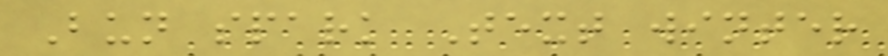Bun spark Text winter
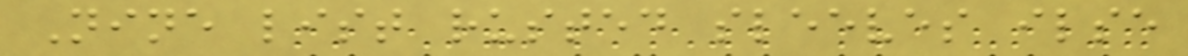Nine list rusted sleeves ilse
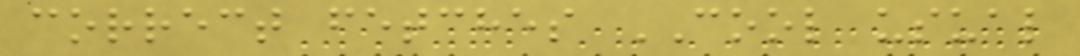correct fetches COOL usual
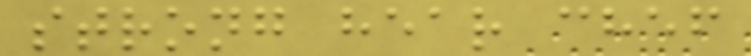strong hear chef
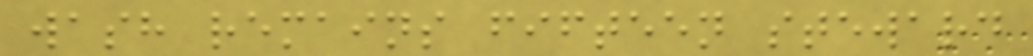wash remains fifteen steward
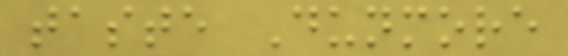taste Dunmore
